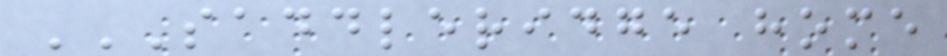SADDLERIDGE HOME
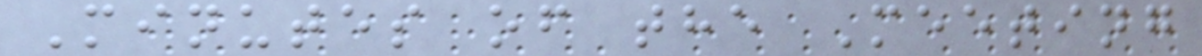Minutes of the Meeting
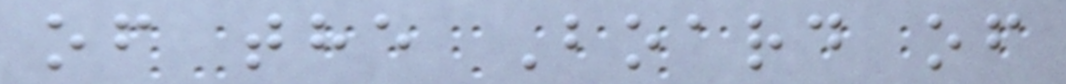of the Board of
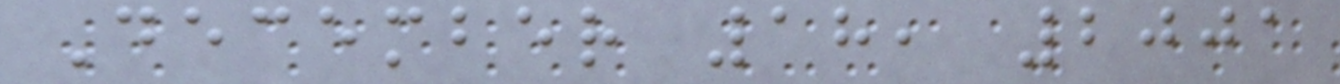December 18, 2001
